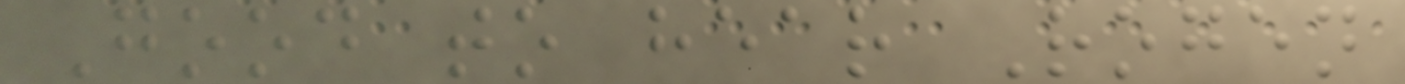Good to hear Rogen
